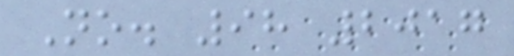No. 98 2017
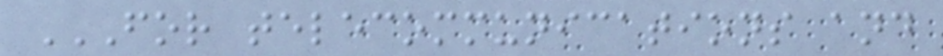FOR TELECOMMUNICATIONS AND
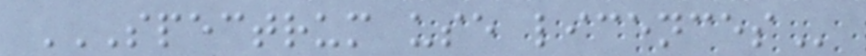SPECTRUM USE LICENCES
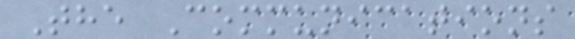The Communications
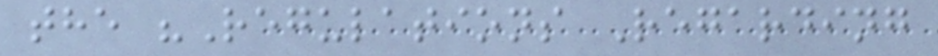the "Regulations Regarding
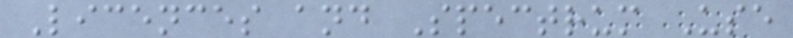Licences and Spectrum Use
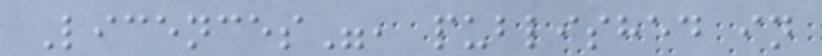Licences", published in
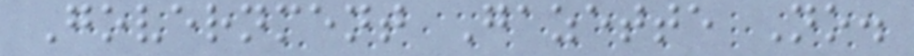Government Gazette No.
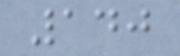140
